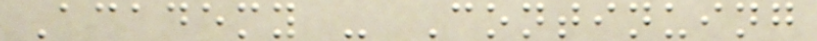Academy - Continuing
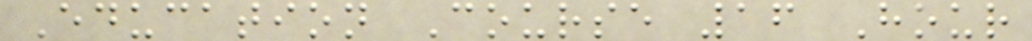Education Course 16 Hour
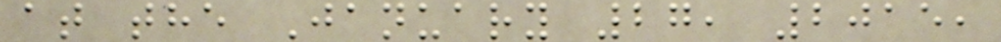at the January 27, 2015,
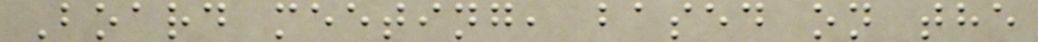Board meeting, based on the
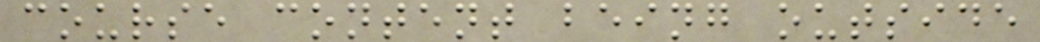course content being outside
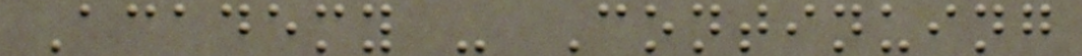Academy - Continuing
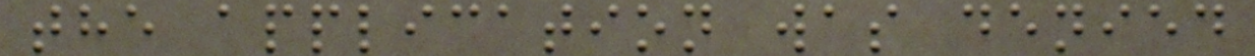the application was denied
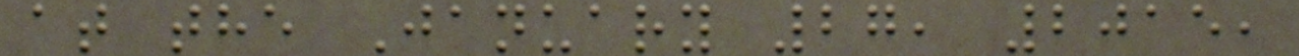at the January 27, 2015,
